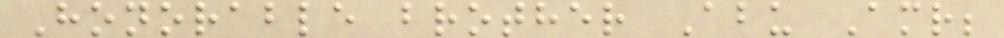Honorable brother Abu Amr;
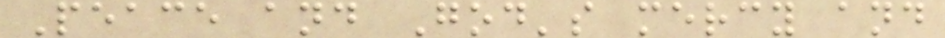Peace and God's mercy and
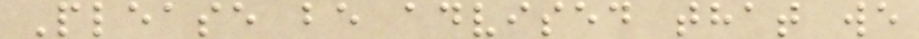Please be advised that we
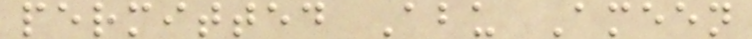permitted Abu Ameen
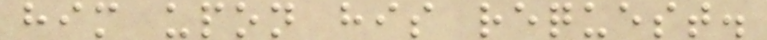him upon his request.
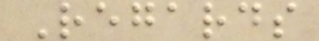Regards
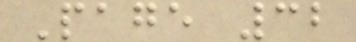Page 32
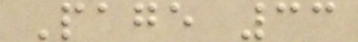Page 33
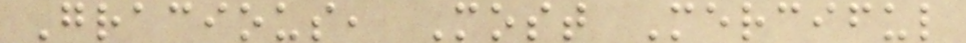Gracious, Most Merciful
